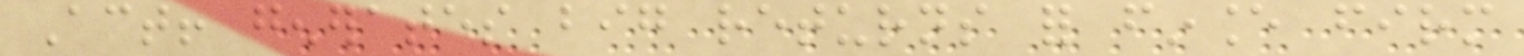Act! generates big returns for finance firm
